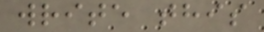write this
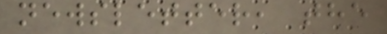newsletter, the
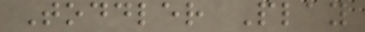Toddler Play
